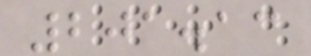201.13
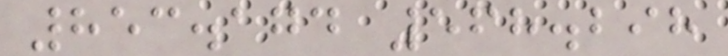853.174 568.298
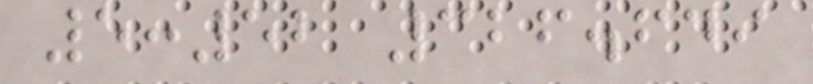5:52 326.649
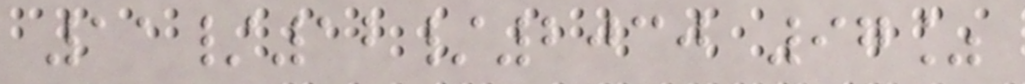11/12/2030 97%
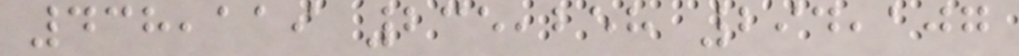438,119 235,258 294,107
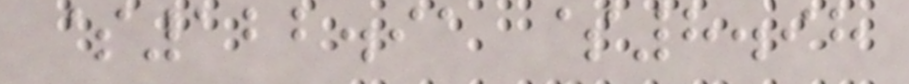$122.91 $8.98
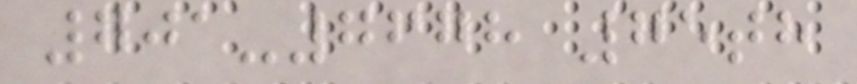701-7678 75th
